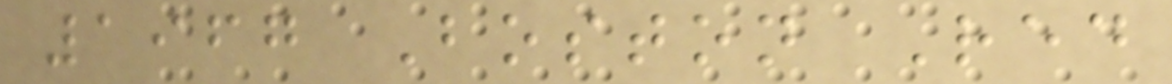1967 Boston Red
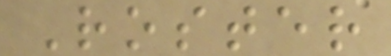Roster
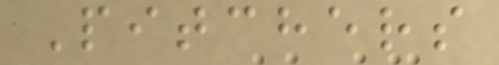Pitchers
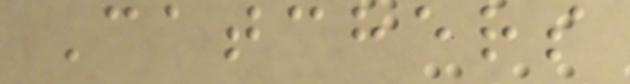Catchers
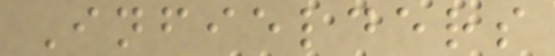Infielders
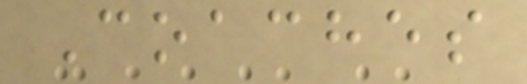Coaches
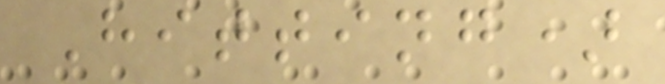Hitting)
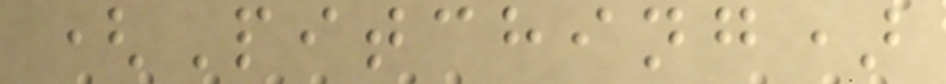(Pitching)
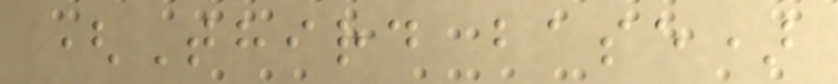(Third base)
